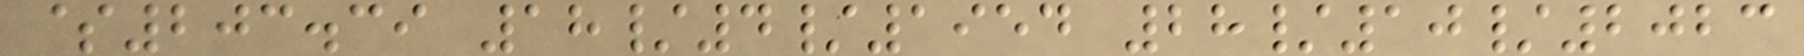$203.39 18/4/1954 28/10/2023
